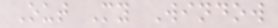Out My Window
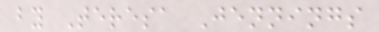by Teresa Jennings
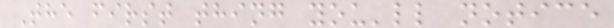The first thing you'll notice
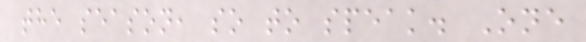the season, so to speak. One
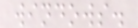windows.
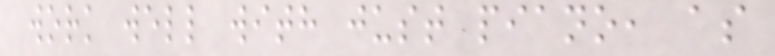work well with just piano, as
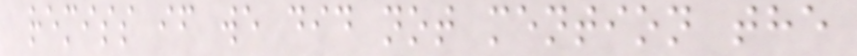remiss if we did not mention the
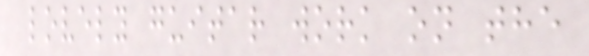lovely guitar work on the
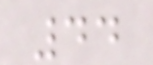44
